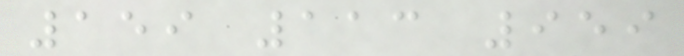159 113 959
